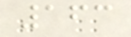163
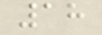18
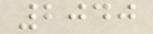2040
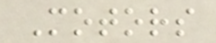Motors
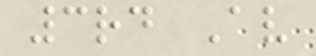3rd Av
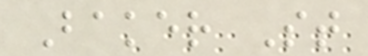Baker St
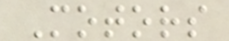Motors
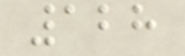128
